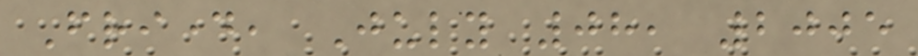Friday, July 08, 2005
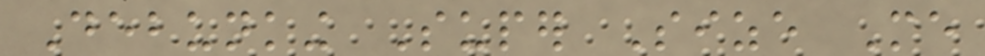Debunking Super Size Me
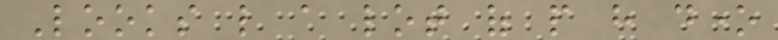Looks like a lot of people have done
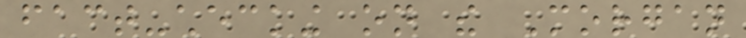fact-checking on the Morgan
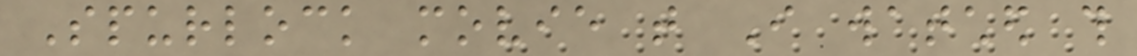Spurlock movie that I watched this
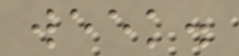week.
